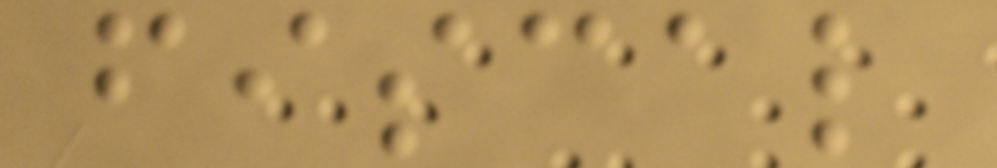fiscal
